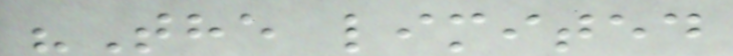"The limited
